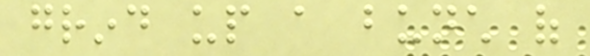grind up a bunch of
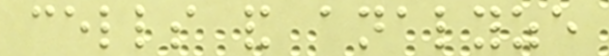cells and analyze
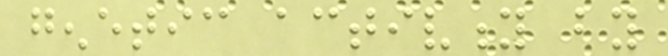genetic activity by
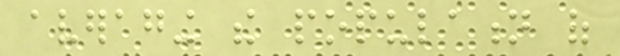averaging the population of
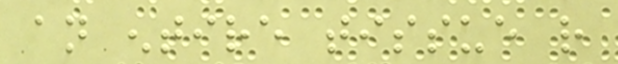an entire tissue rather
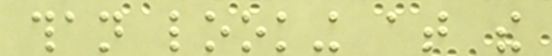than looking at the
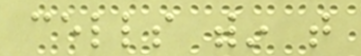cells within that
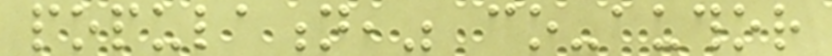population," co-author
